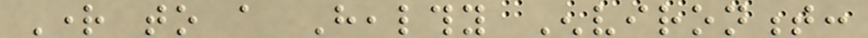Right to a Healthy Environment:
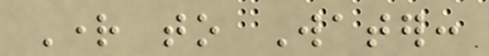Right to Water:
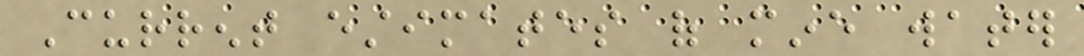Current estimates of mine water
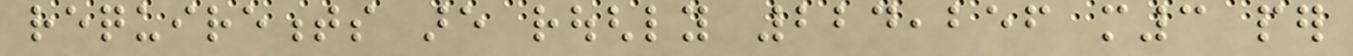requirements are roughly 224,256 m3 per
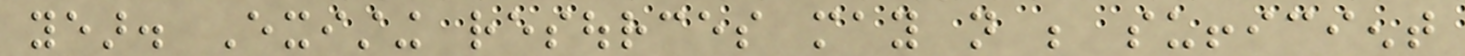year. Existing resources may not be sufficient
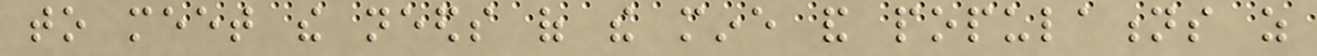to meet the needs of the mine and populations as
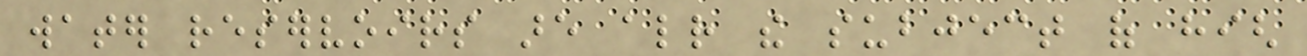water reservoirs are already the subject of high
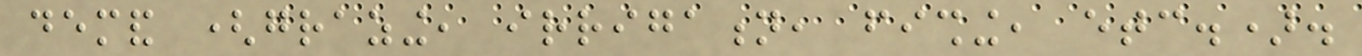demand (grazing, irrigation, fishing, etc.).
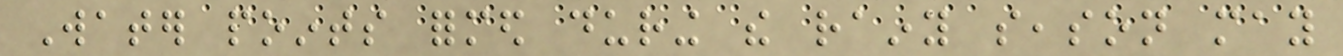Water points formed during the rainy season may
